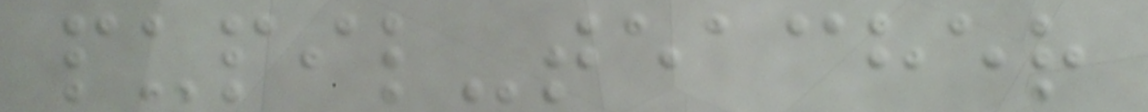pupil-teacher
